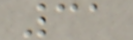31
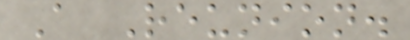A Reunion.
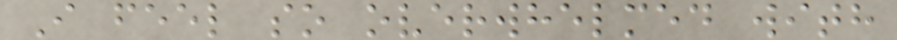I feel so overwhelmed with
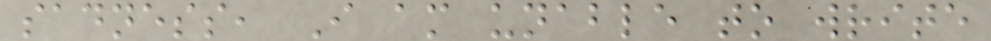sadness, I am unable to write
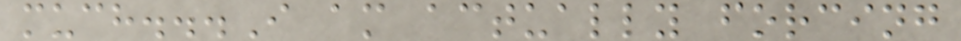much...I am actually forcing
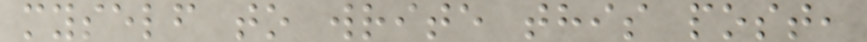myself to write this post,
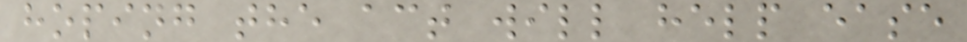hoping the act will help ease
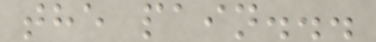the pain...
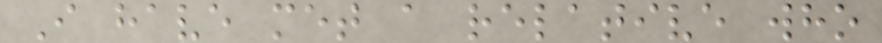I have met a relative who
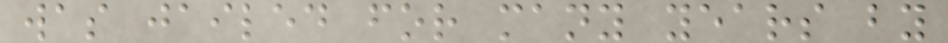was jailed for many years by
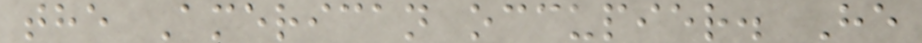the American occupier. He
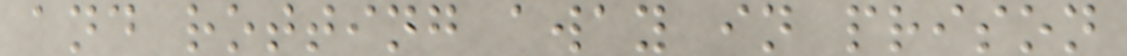and rotting away in prison
